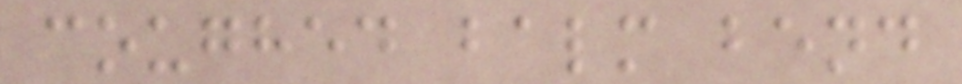coughed balm bend
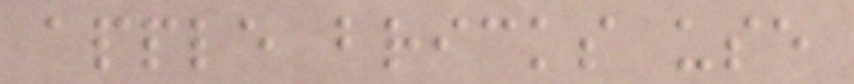apple bricks use
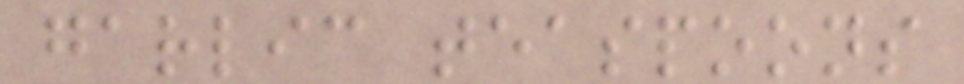garlic teaspoons
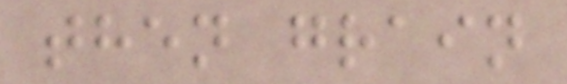then grain
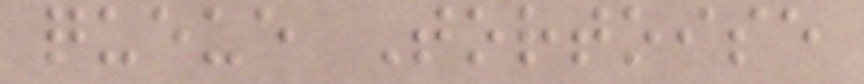queue Tortoise
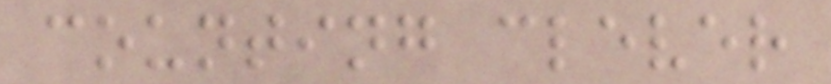counting clever
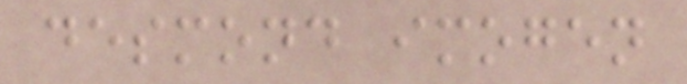desmond imogen
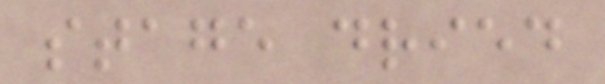stage dried
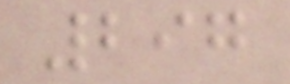297
